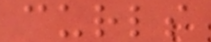curls
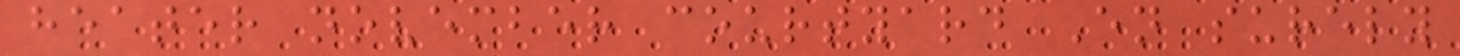heater november courtyard En surely
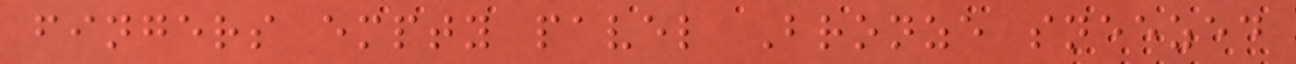fingers empty pavel Bronze sneezed
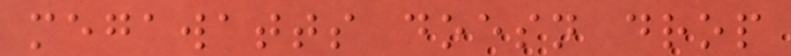megawatts doesn drop
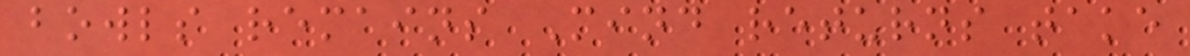bowls remains Mind returns take
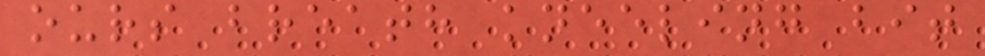ours breath kneeling bit
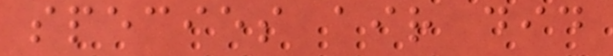species air did
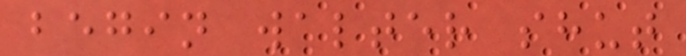begin walter shut
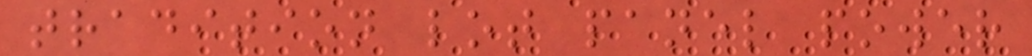tradition lot panel power
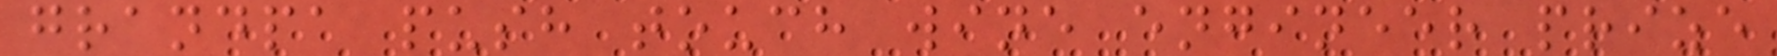grandpa push touch wine engineer prize
